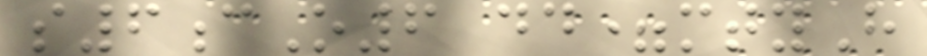s6cO6 dd=mtyH
